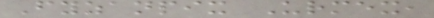Fyzanpix Urmex,
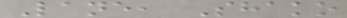Lane, Shako
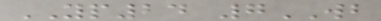YP24 7WB
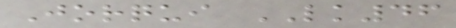Jorqui LK46
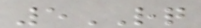5RQ
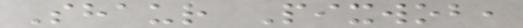Shaur Pixwob,
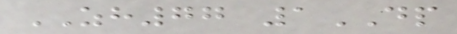ZH77 1DP
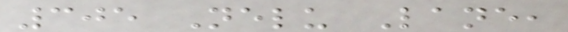305 Nelu Lane,
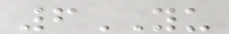6YU
